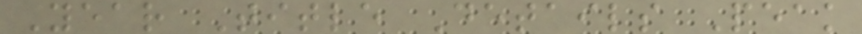Year Title Details Peak
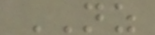NZ
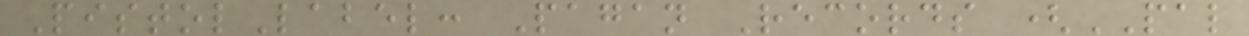PistolLabel: Pagan Records (PAL
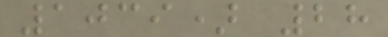1039) 28
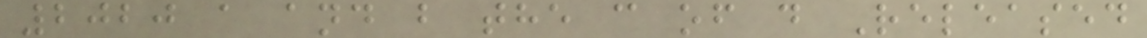2020 a and b the c of d Released
